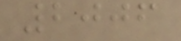2006
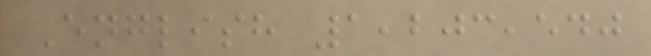English 1,203,540
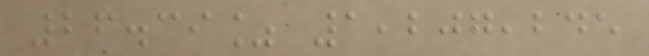26.39% 1,207,245
